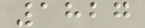1827
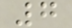7
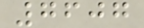7607
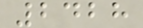2428
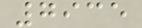7935
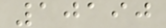10190
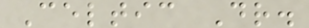Celtic Dr.
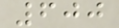600
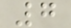7
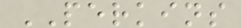PERKINS
